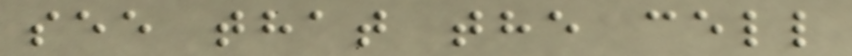see that the cell
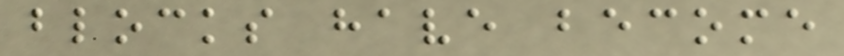blocks have become
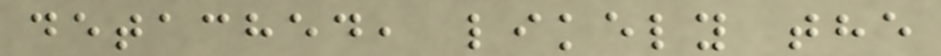detached, likely the
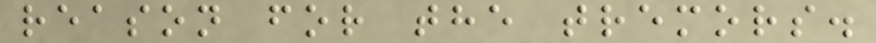reason for the tremors.
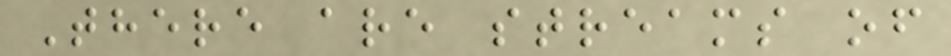There are streams of
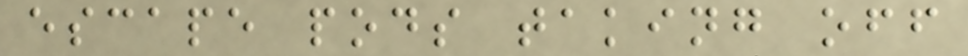escape pods taking off
